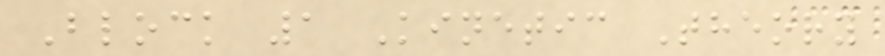Block 1 Kinetic Theory
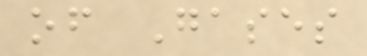of Gases
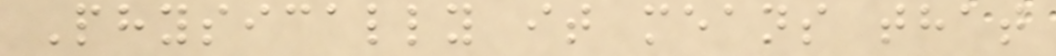Physically it means that
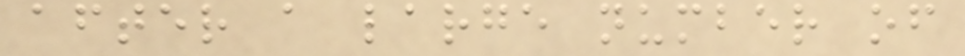after a large number of
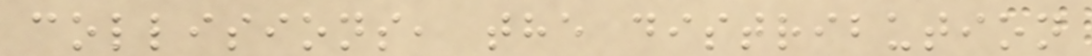collisions, the distribution
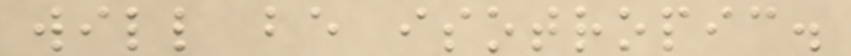will be isotropic.
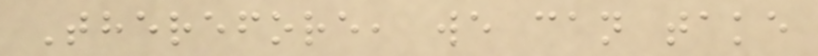Therefore, we can take
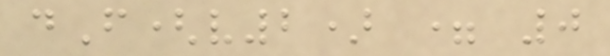dF(v2) = 0
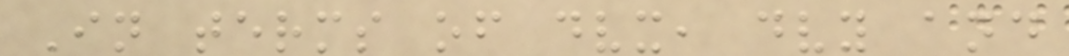In terms of dvx, dvy and
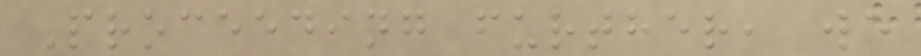Proceeding further, we
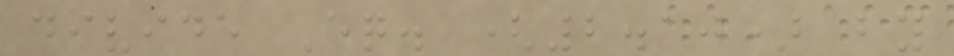divide Eq. (2.10) by
